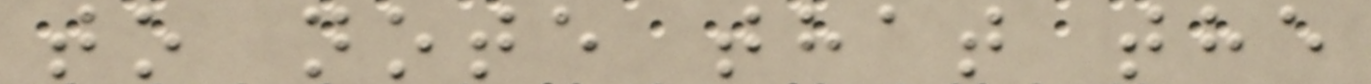to note that the
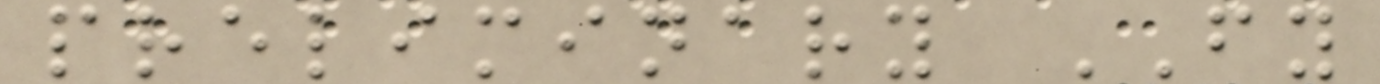preliminary FY
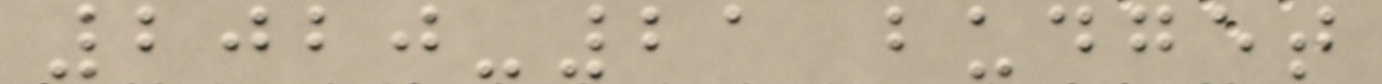2020-21 budget
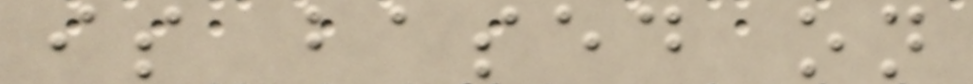is based on
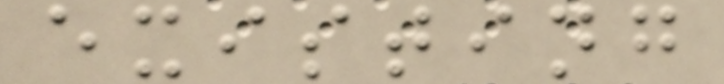existing
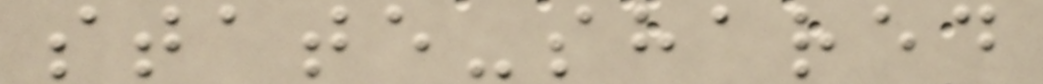state-shared
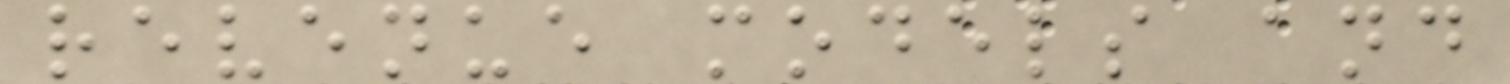revenue models and
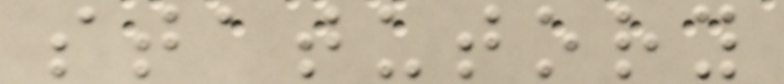statutory
